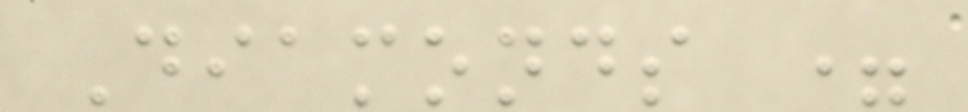Diamonds =
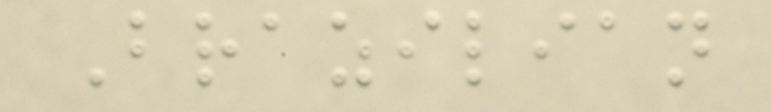Brazilian
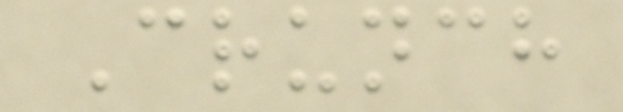Crunch
